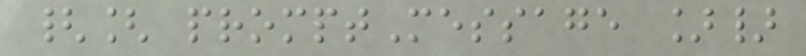{[ promptMessage ]}
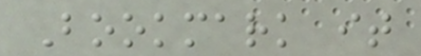Bookmark it
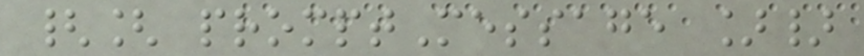{[ promptMessage ]}
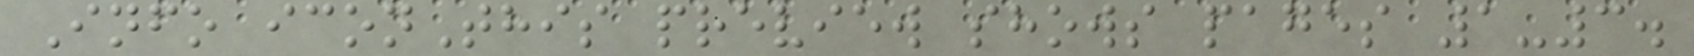Info iconThis preview shows pages 1-3.
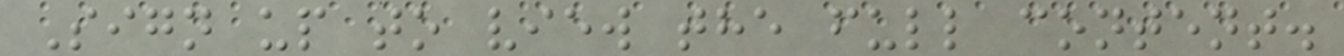Sign up to view the full content.
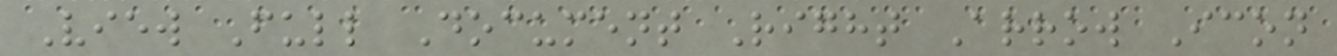View Full Document Right Arrow Icon
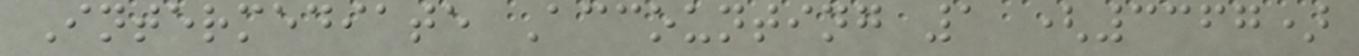Intermediate Accounting 1 (3367)
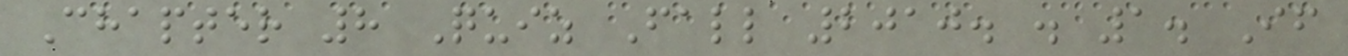Chapter 8 Quiz Fall 2010. . 1. If
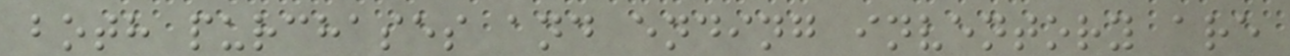both purchases and ending inventory are
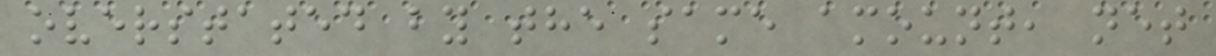overstated by the same amount, net
